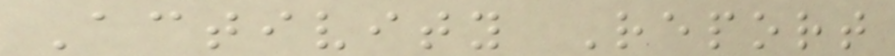Activity Report
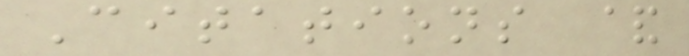Citations &
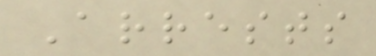Arrests
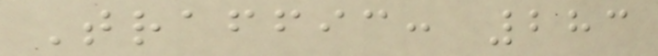Traffic: 283
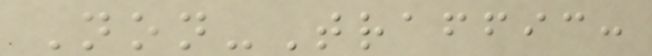Non-Traffic:
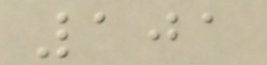101
